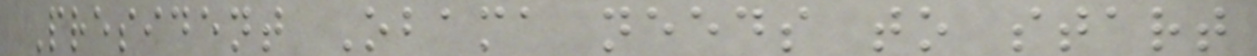President Obama needs to start
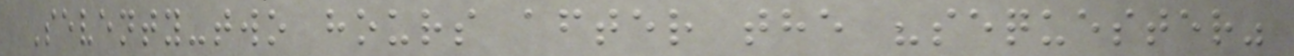Seventy-two hours after the "sequester"
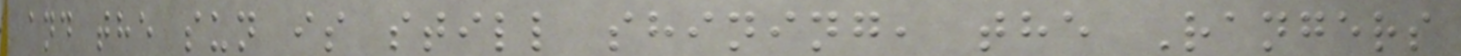and the sun is still shining, the Rangers
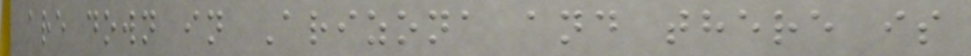are down in Arizona and there is
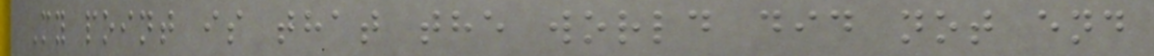My point is that the world did not end
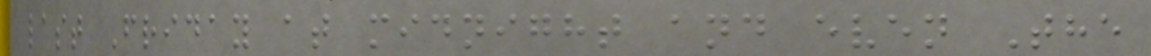last Friday at midnight and even The
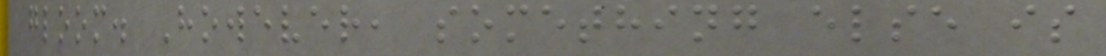gloom. However, something else is
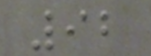92
